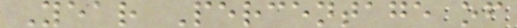Year Percentage of
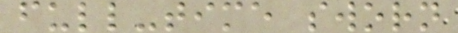full-time sworn
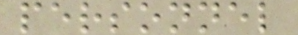personnel
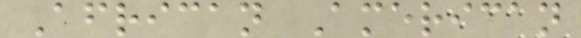African American
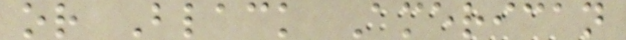or Black American
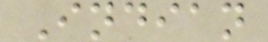Indian
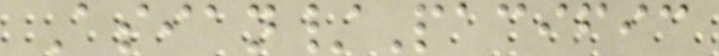Asian/Pacific
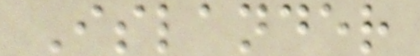Islander
